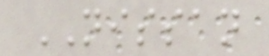NISSAN
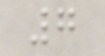7
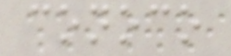conoco
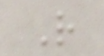R
